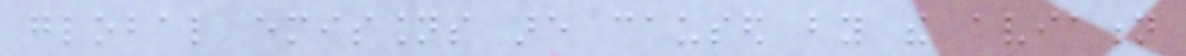global emissions are caused by the aviation
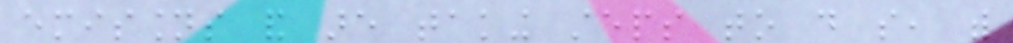emissions and are taking steps to do so, with
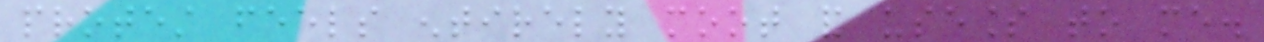protest feels entirely moot and useless to me.
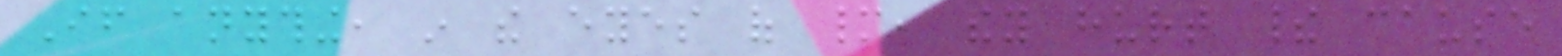If anything, in the eyes of many, they hurt their cause
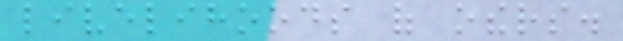livelihoods of others.
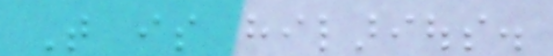That is hilarious.
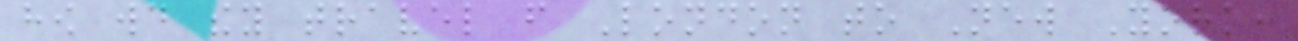how would they travel from London to New York,
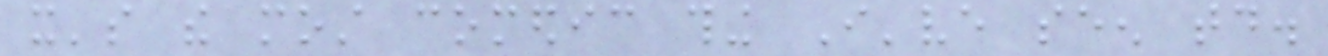it's the most comedic thing I've seen today.
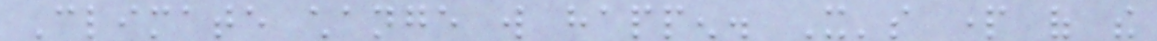Climate change will happen. It's part of the
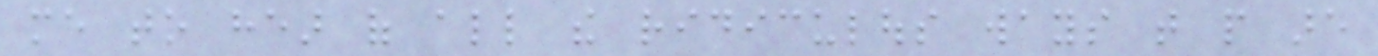me to hear of all the ridiculous ways that people are
